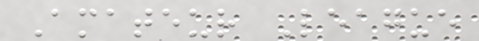Amateur League
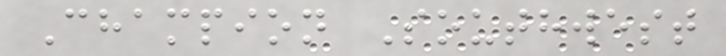Champion Southwest
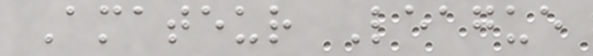Amateur League
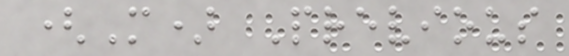(M) Previous
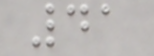41
